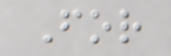For
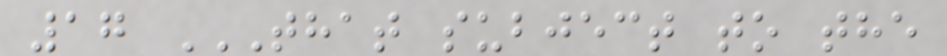17 THAT SUBJECT TO THE
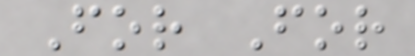For For
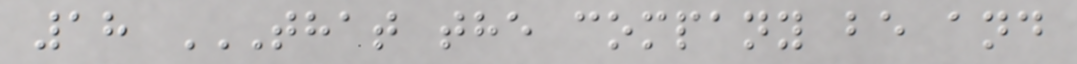18 THAT THE COMPANY BE AND
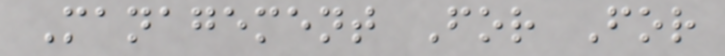Management For For
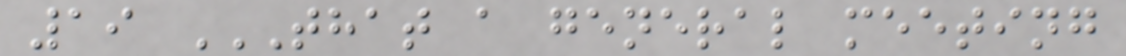19 THAT A GENERAL MEETING
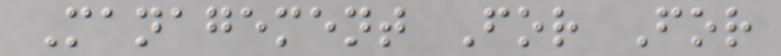Management For For
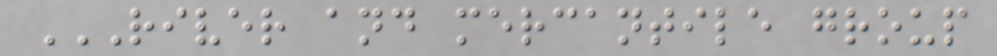RIVER AND MERCANTILE GROUP
